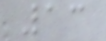13
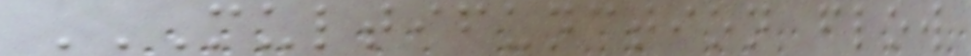MULTIFUNCTION FLOW
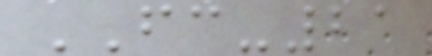FC-21
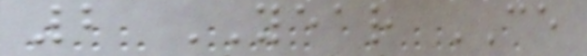2 YEAR CE
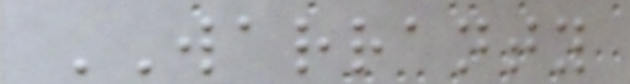WARRANTY
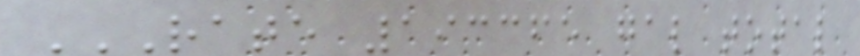RATE 193365 GAL TOTAL
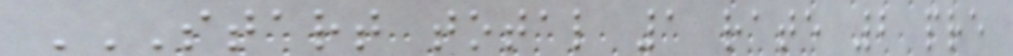START TOTAL 1 RATE 2 PRE
